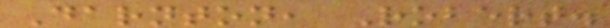Darnton, Robert.
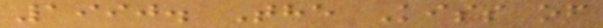1990. The Kiss of
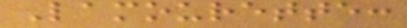Lamourette:
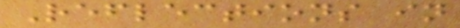Reflections in
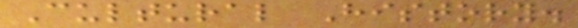Cultural History.
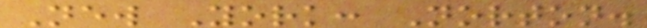New York: Norton.
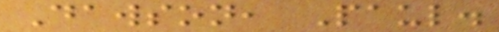Dawson, Paul.
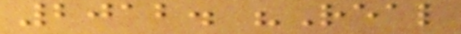2012. "Real
